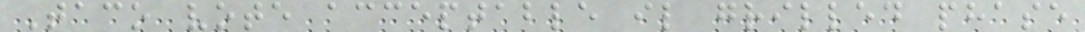Taco vote acceptable il grilled phase
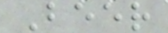Beer
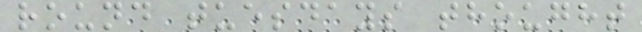round tuesdays thought
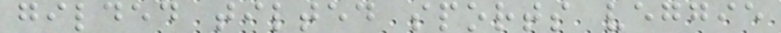gilded tilted sports veggie
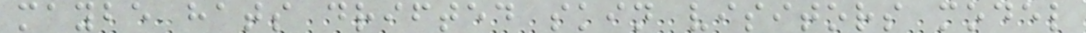maybe hats drifted skin visitors model
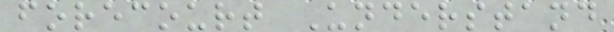forecourt Understand
